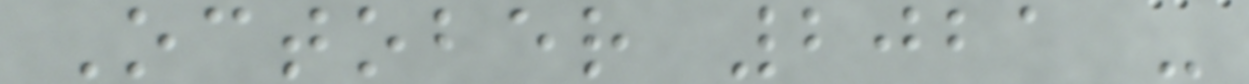October 2021 -
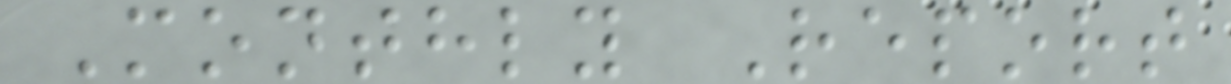Monthly Report
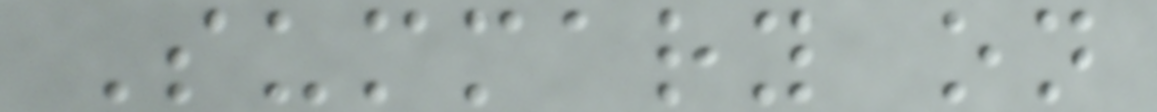Summary on
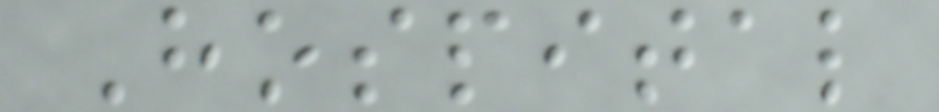Hospital
